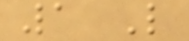1 Like
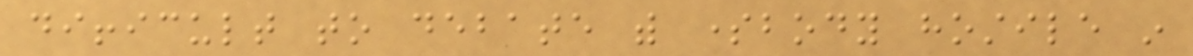difficult to debate with somebody hostile in
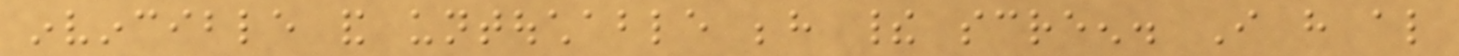invincible and untouchable behind their screen. I have also
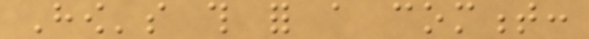How's this for a comment:
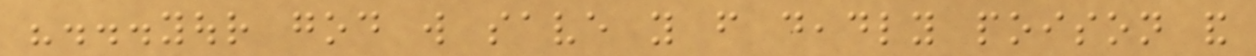"...your god will save you from deadly poison and
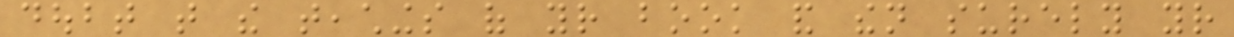doubt that the teachings of your book and then surely your
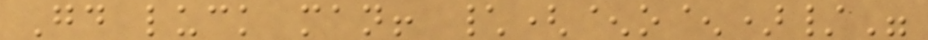Good luck man! \(^o^)/"
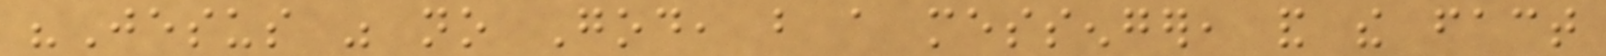"Jesus was no God, but a messenger, and the fact
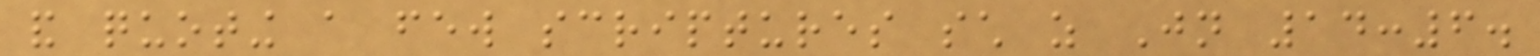and quoting a few scriptures such as Jn 14:6.
